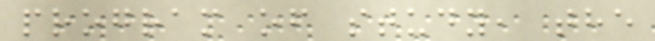program of study, the
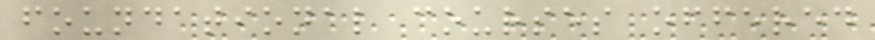foundational courses offered
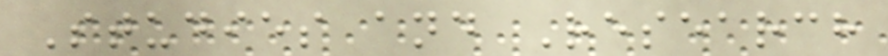Studies and Research
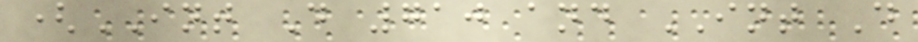(INT D 710 and INT D
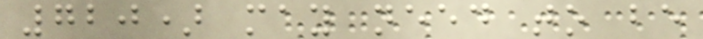720) may need to be
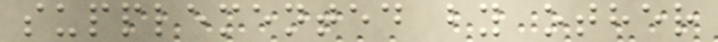supplemented by other
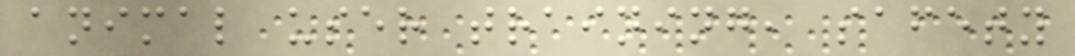animal user training, safety
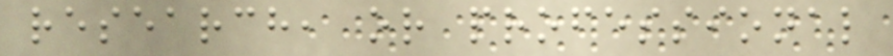research, or professional
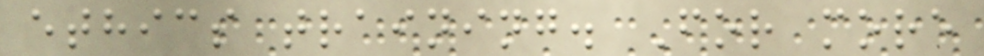ethics training. For more
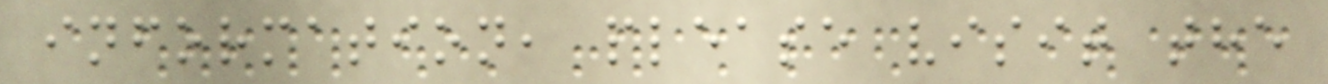information, please visit the
